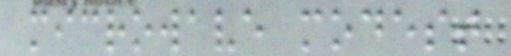microwave modest
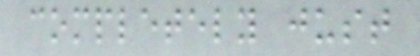completely just
